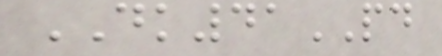DK41PD
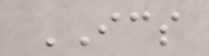ICS
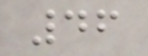46
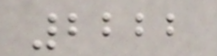2222
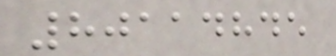80114845
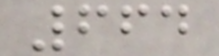664
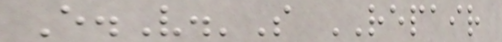E.V.'S REPAIR
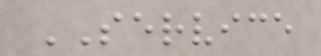SERVICE
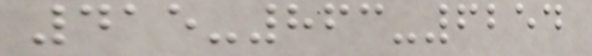415-863-6254
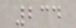234
